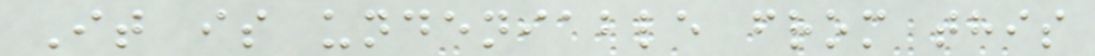It is undeniable from this
